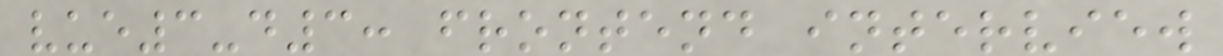vue3-d3: frontend interview
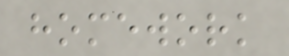homework
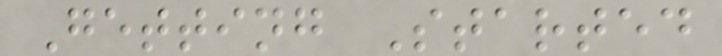Getting Started
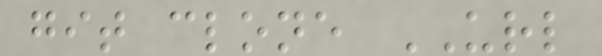git clone URL
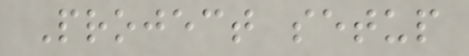Project setup
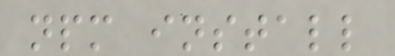npm install
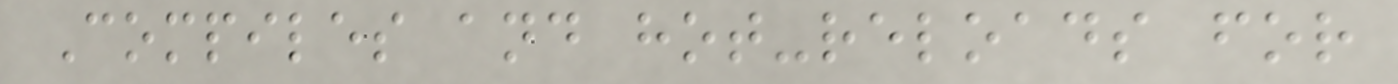Compiles and hot-reloads for
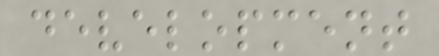development
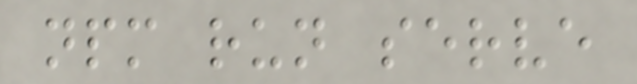npm run serve
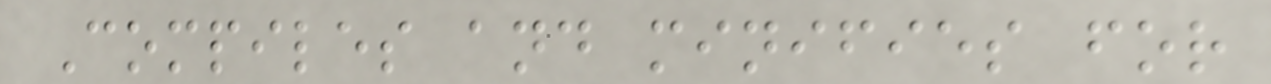Compiles and minifies for
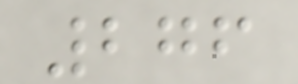276
